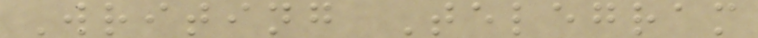Writing Telegram
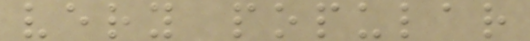very popular
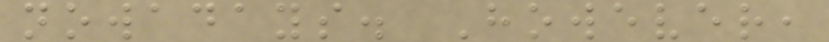nowadays. However,
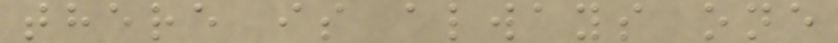there is always one
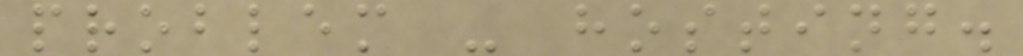problem - hosting.
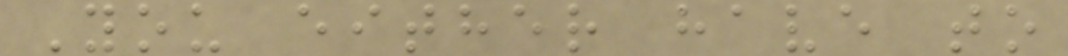You either have to
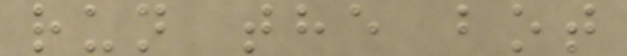run the bot
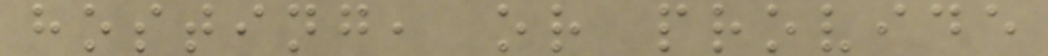hosting, or provide
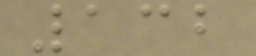132
